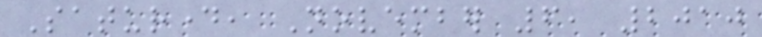Saturday, November 6, 2010
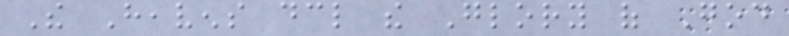The Heavens declare the Glory of God
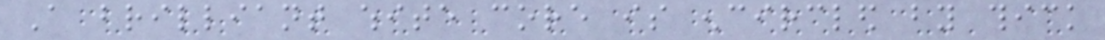A brilliant white core is encircled by thick
